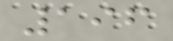196
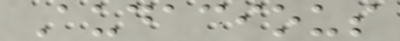Audacious
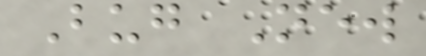Bug New
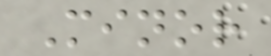Minor
